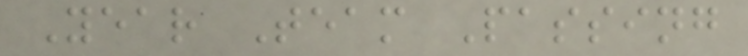Year Team Passing
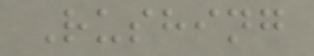Rushing
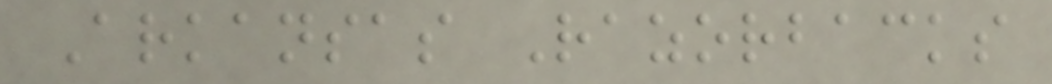Arkansas Razorbacks
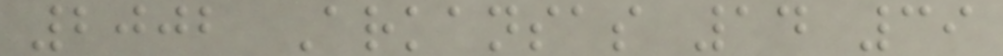2002 Arkansas 14 39
